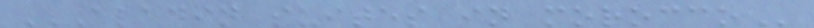ALADIN SUITES IN MOROCCO
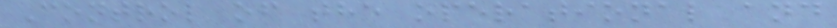Control of the operational and
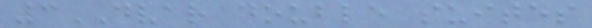3DVAR double suites
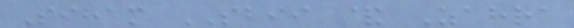Siham SBII & Zahra
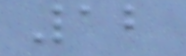12
